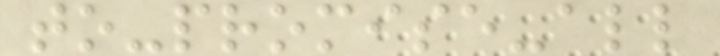to-promise-all
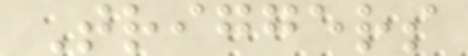Triggers
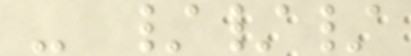- ///
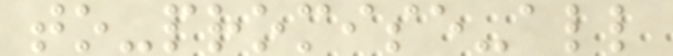to-promise-all
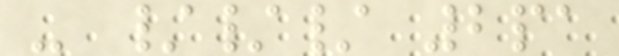- /// 2pa
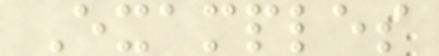Examples
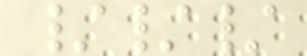///
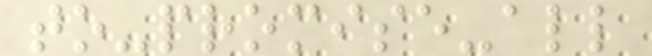to-promise-all
